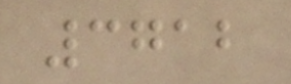3712
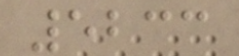5233
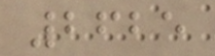2625
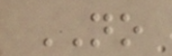NO
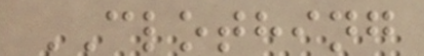CLOTHING
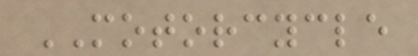MOTORCYCLE
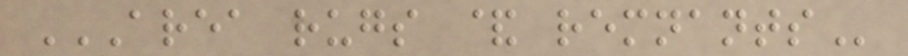AREA RUGS & REMNANTS
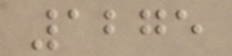1275
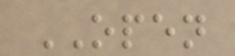OPEN
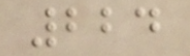224
